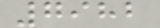7982
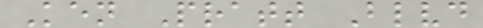Ken Pratt Blvd
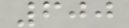600
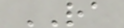RA
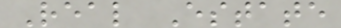Real Estate
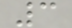3
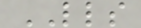LLS
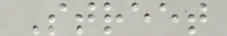Street
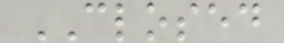CLOSED
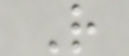R
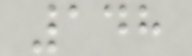148
